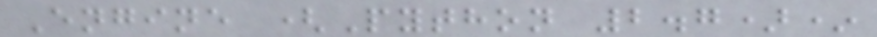Engine (Python 2.7)*
